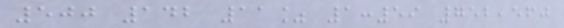500 142 11% 1:59 752,560
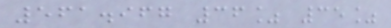561.967 36% 35%
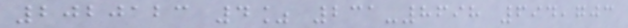2020123 4% 231-8698 694,703
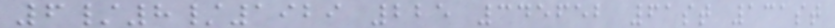6/8/1929 225 345652 61st 131st
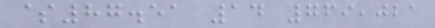$87.51 14 769,021
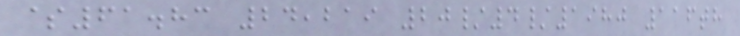$61.83 24,219 20/4/1980 116th
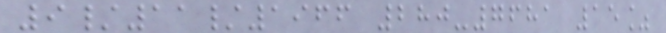9/11/1966 280-7681 15%
